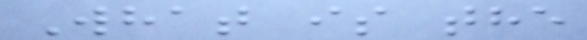What is the
